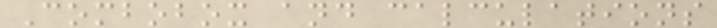Combobox and calculations
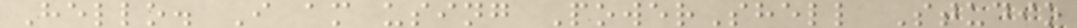Hello. I am using PowerShell Studio
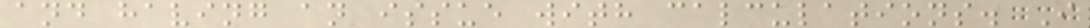and having an issue with calculations. I
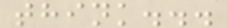think...
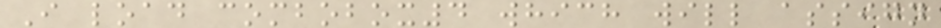I load combobox4 which will assign
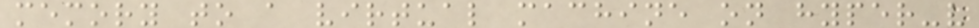memory to a virtual machine on hyper-v
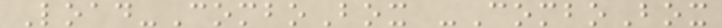Load-ComboBox -ComboBox
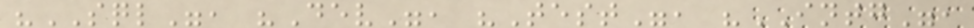"SQL", "Dev", "Test", "INTG",
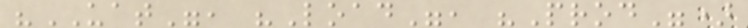"UAT", "Load", "Prod")
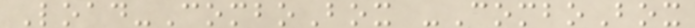Load-ComboBox -ComboBox
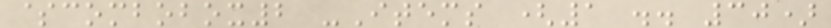$combobox2 -Items (1 .. 30)
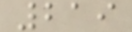219
